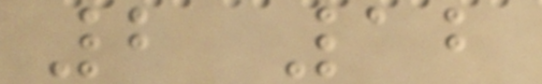2 12
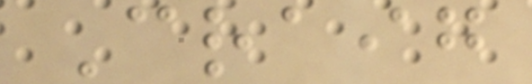Craig
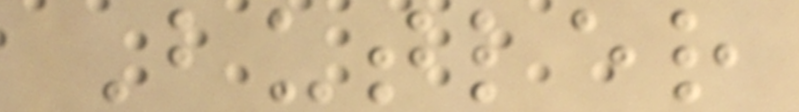Butler
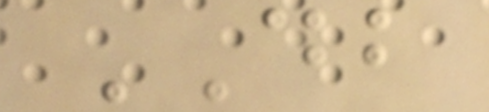DB
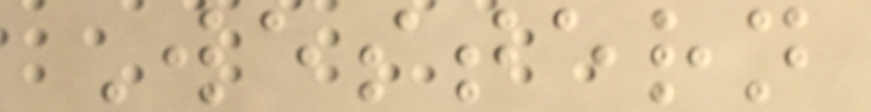Western
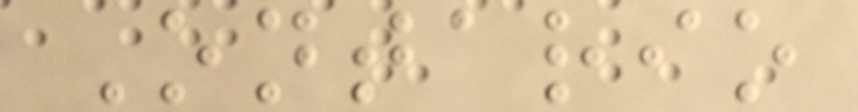Ontario
